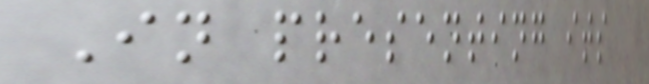In presenting its
